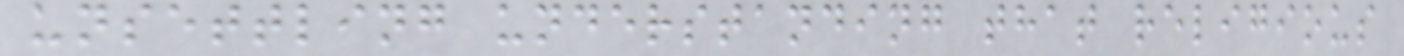unsettling understanding that religious
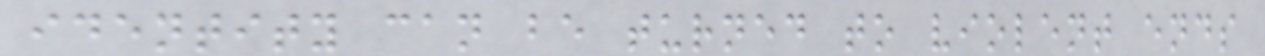identity can be turned to violent ends
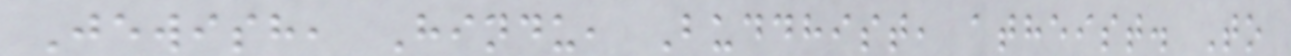Jewish, Hindu, Buddhist, atheist. To
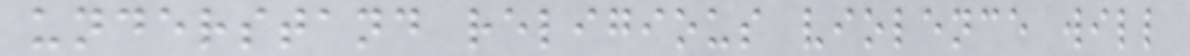understand religious violence will
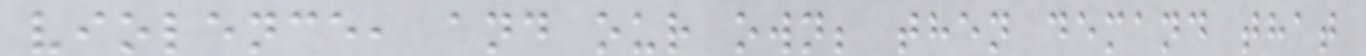violence, and our own; then demand that
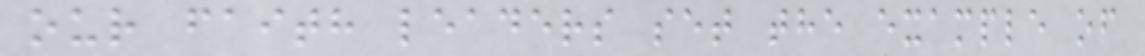our faith leaders set the example of
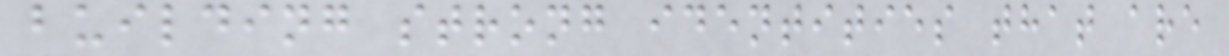building strong identities that are
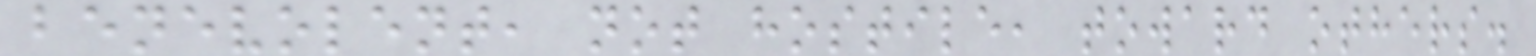benevolent, not hostile, toward others.
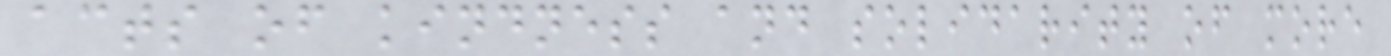acts of kindness and solidarity of more
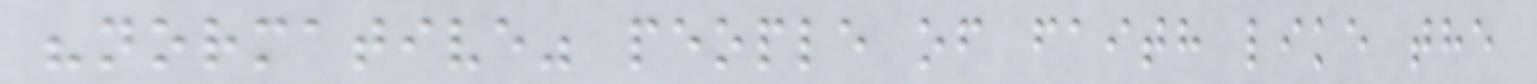"normative" people of faith like the
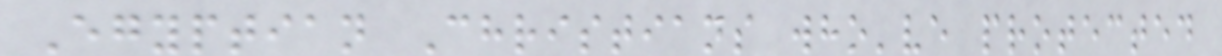Egyptian Christians who've protected
